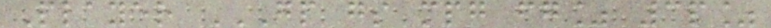Player GP GS MPG FG% 3P%
